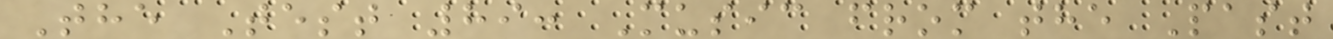The Test 89: Music from the Past
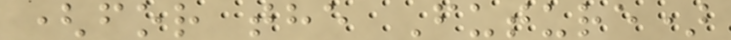(for the Future)
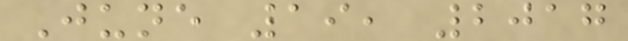June 19, 2017
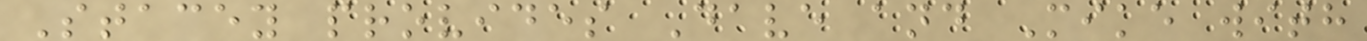Stacey provides Dave and Mike with
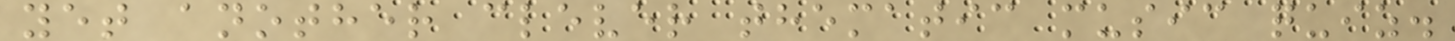yet another clever thematic music quiz.
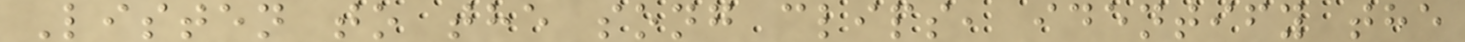Listen to the song clips, identify the
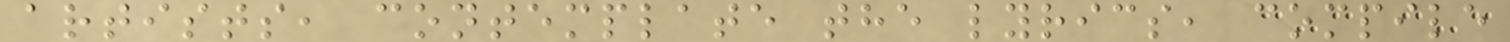artists, contemplate the lyrics, compile
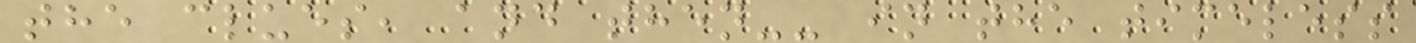the clues, and then-- in the timeless
